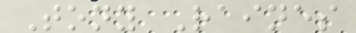Tony Raines
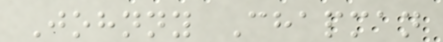Johnny Chapman
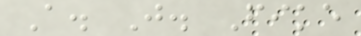A. J. Fike
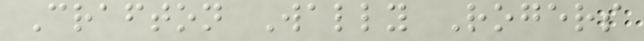Crafton Wally Rogers
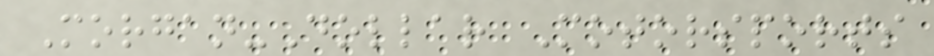Morgan-Dollar Motorsports
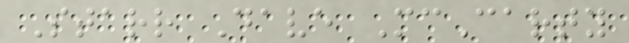Starr Dave McCarty
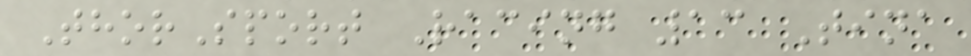ThorSport Racing 13 Tina
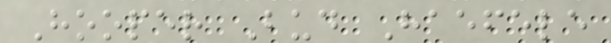Hooper Bud Haefele
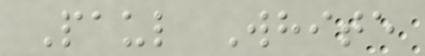Paul White
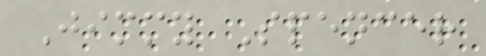Jimmy Spencer
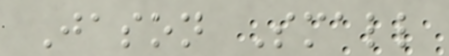Jason Small
